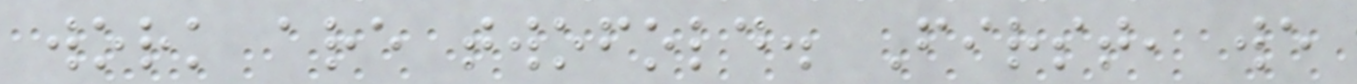work are twofold. First, we
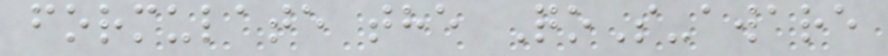formulate the QoS-aware
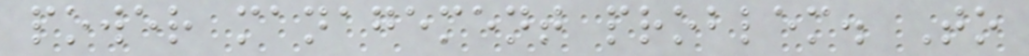power management problem. To
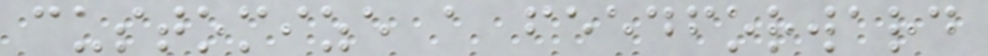customize a feedforward
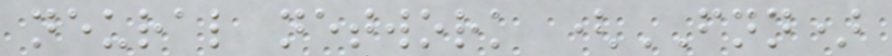neural network (FNN)
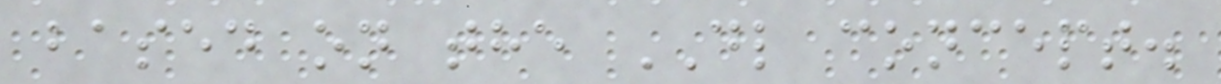based on the DL concept.
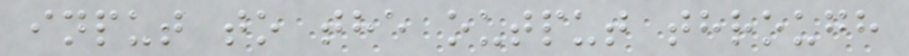input to the output through
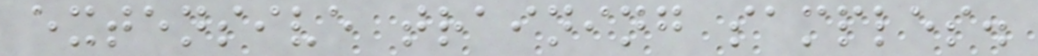extensive training samples.
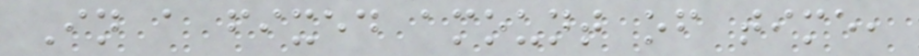In a fixed amount of time,
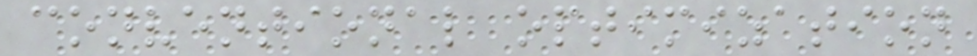conventional optimization
